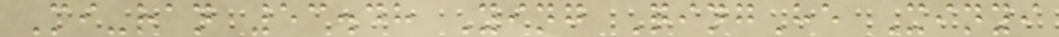Mi-ran 53.48 Ying QingHe Xinyi
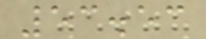53.53
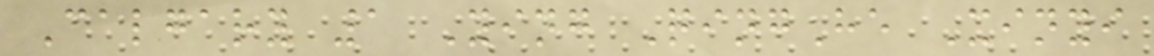Calgary 1 Ying QingHe Xinyi
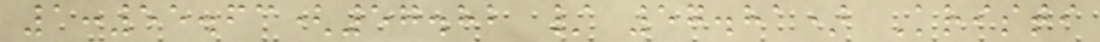1:55.63(57.82 / 57.81) Kristi
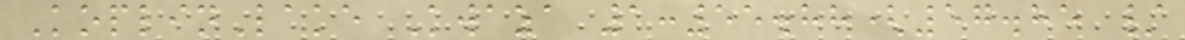KoplinLake Kwaza 1:55.88(57.85 /
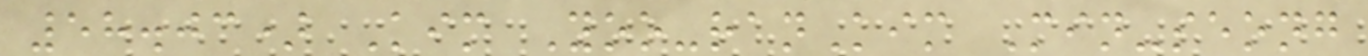58.03) Kim Yoo-ranKim Min-seong
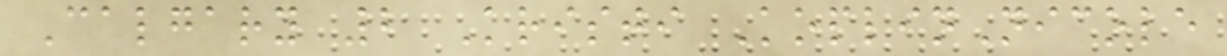Calgary 2 Kristi KoplinNicole
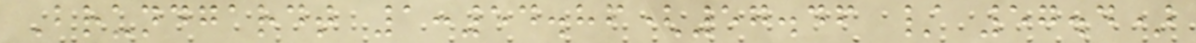Brundgardt 1:54.86(57.46 / 57.4)
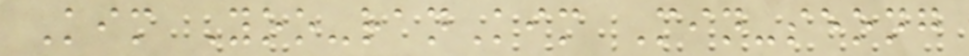Kim Yoo-ranKim Min-seong
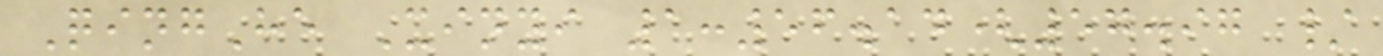QingHe Xinyi 1:56.14(57.97 /
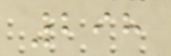298
